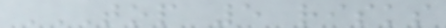TOP 5 RISKS
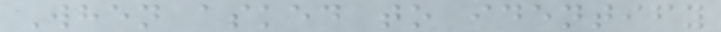When asked to identify
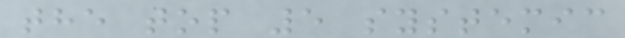the top 5 systemic
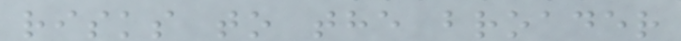risks to the broader
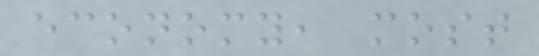economy, most
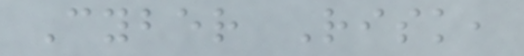Cyber Risk,
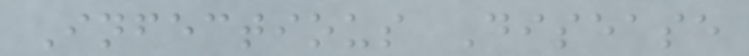Infectious Disease
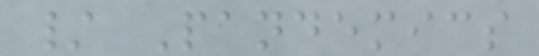/ Pandemics
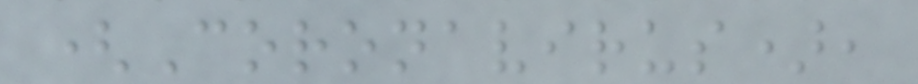(Coronavirus),
